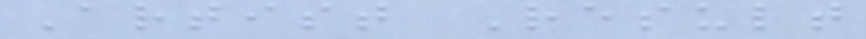Artist Result
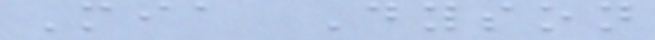Mia Dyson
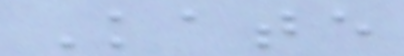Kate
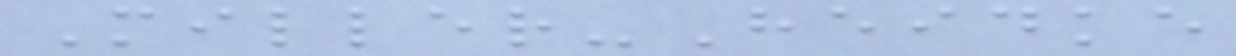Miller-Heidke
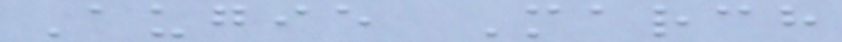Augie March
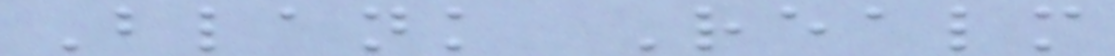Blank Realm
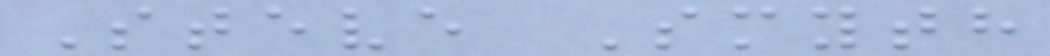Steve Smyth
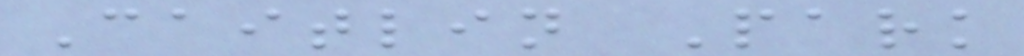Caitlin Park
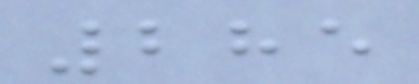285
